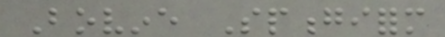Bovine Spongiform
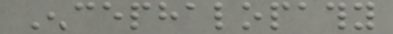Encephalopathy
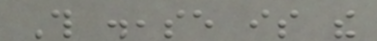This disease is the
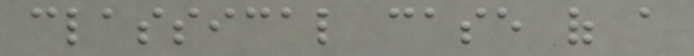classical case of a
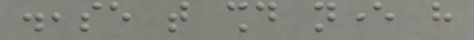disease that should never have
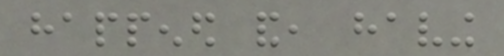happened and, having
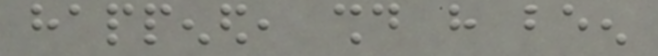happened, should have been
